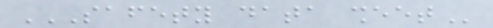SAFETY DATA SHEET
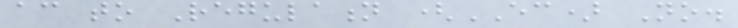according to Regulation (EC) No.
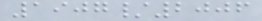1907/2006
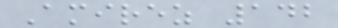Amirez 142
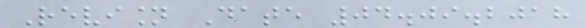Revision Date 04.09.2018
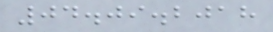04.09.2018
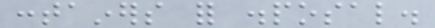containers for disposal.
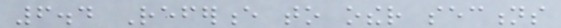6.4 Reference to other sections
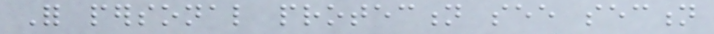For personal protection see section
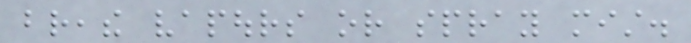breathe vapours or spray mist.
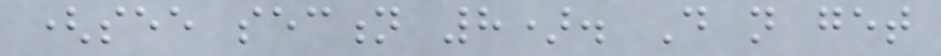(see section 8). Do not get
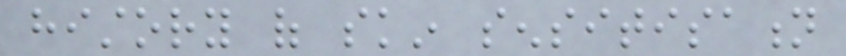history of skin sensitisation
